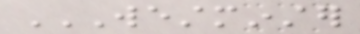WESTMINSTER
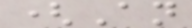(An
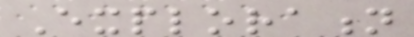Exploration
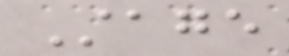Stage
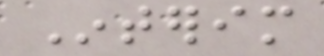Interim
